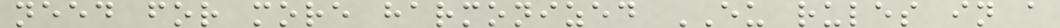need for more harmonized EU rules in a
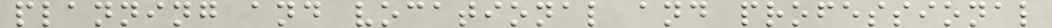planning and vocational and professional
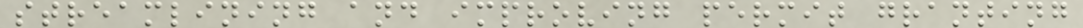streamlining and improving permit granting
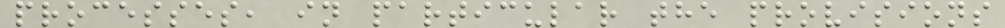processes, in particular the provisions
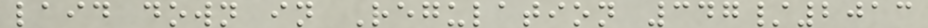laid down in Regulation 347/2013
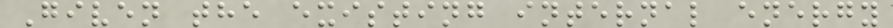Given the existing internal energy
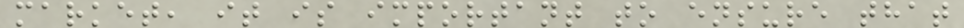market, it is important to ensure that
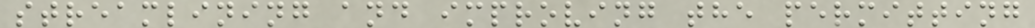streamlining and improving the permitting
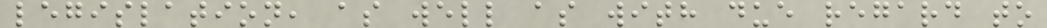legislation, as well as with due regard to
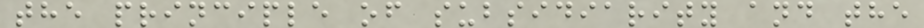the principle of subsidiarity and the
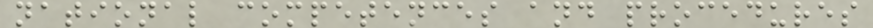national competences and procedures
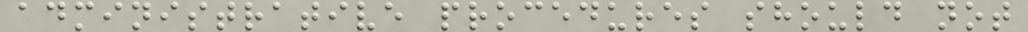administrative procedures should not
